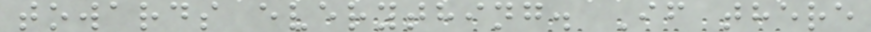towards everything. If there
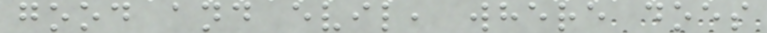good and evil, where does
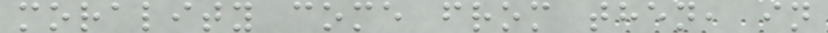morality come from then, in
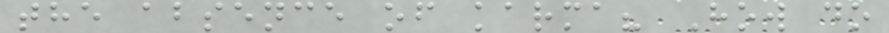the absence of karma? How do
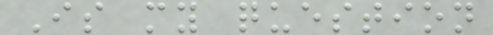Is my question
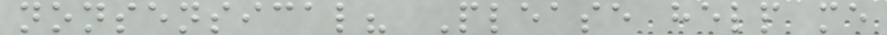nonsensical? Please help me
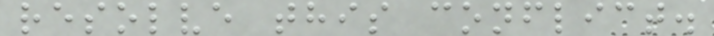resolve this conflict.
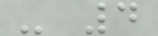- 4
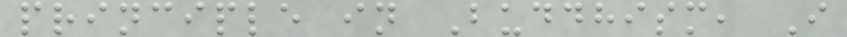principle in Buddhism, I
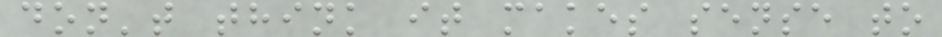don't think it makes sense to
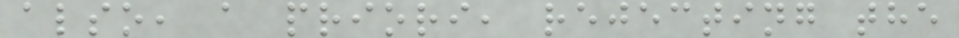also, a priori, rejecting the
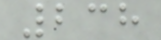238
